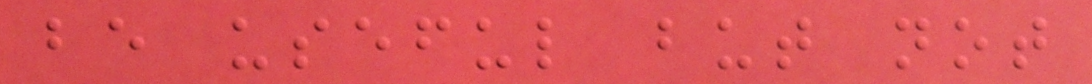be useful but not
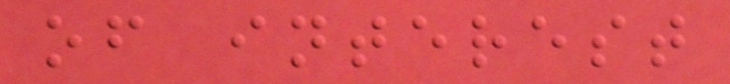of interest
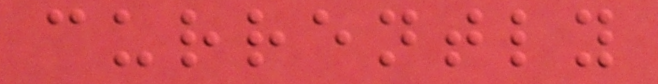currently
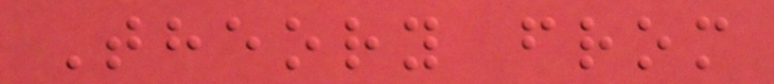Theory from
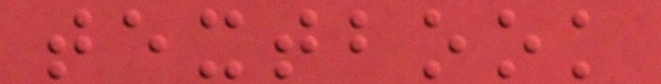textbook
